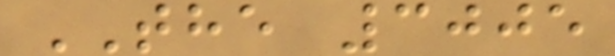THE 3005
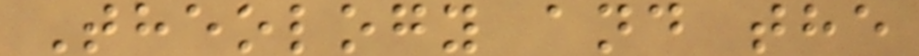Theology and the
